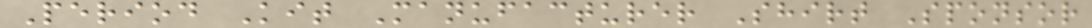Period Kit Manufacturer Shirt Sponsor
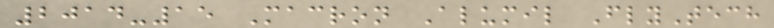2014-15 Macron Alumil FlyTech
